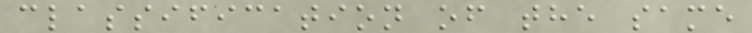classification of the same
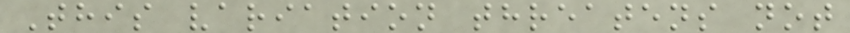This variation threatens not
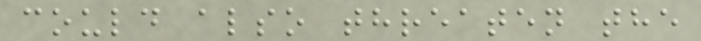could also threaten the
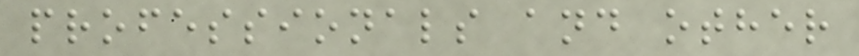professionals and other
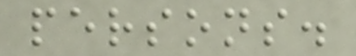persons.
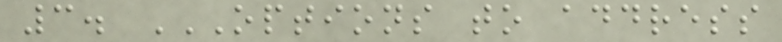3. OPTIONS TO ADDRESS
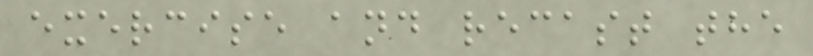exercise and recast the
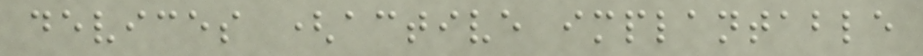devices (active implantable
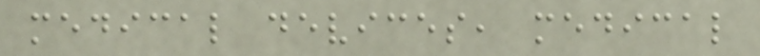medical devices, medical
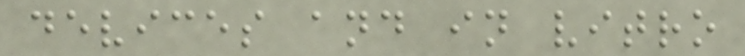devices and in vitro
